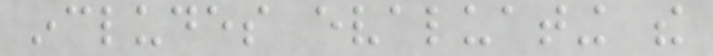includes evaluating the
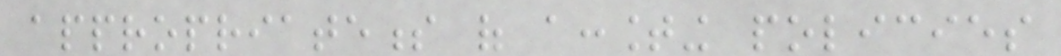appropriateness of accounting policies
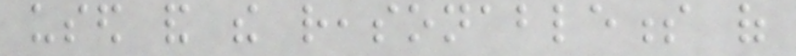used and the reasonableness of
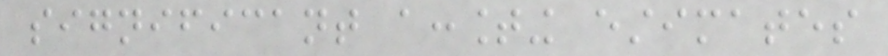significant accounting estimates
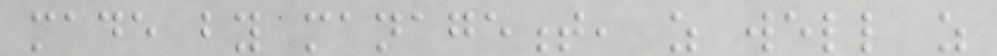made by management, as well as
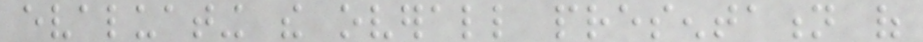evaluating the overall presentation of
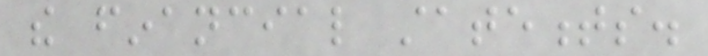the financial statements.
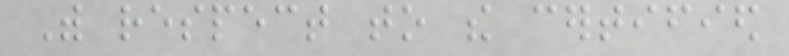With respect to the certified
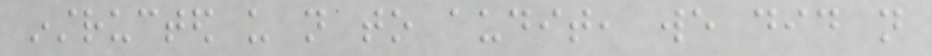instructed us not to audit, we did not
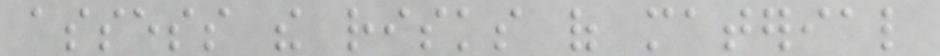assess the risks of material
